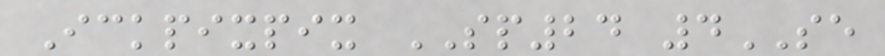Ickpixpix SP24 4SE
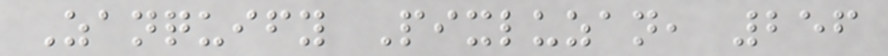Zanquify Pixluzan, 256
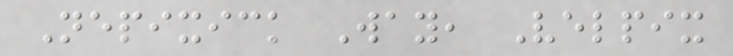Nepixick Way, Velpix
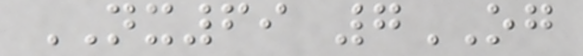NX69 7OG
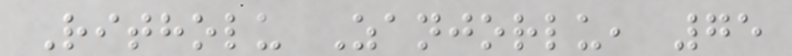Ritholu Zanjorlu, 75
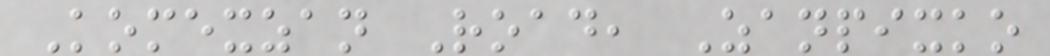Komexzan Road, Zanpixko
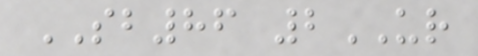SB86 2UR
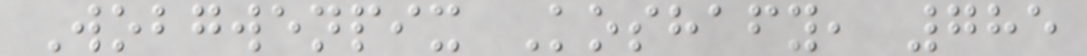Wobgwenpix Koshafy, 785
